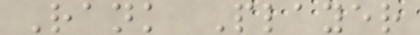Rank Player
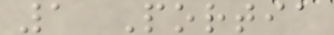1 Portia
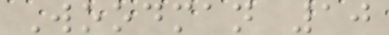Woodman 10
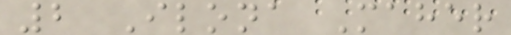2 Ilona Maher
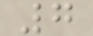7
